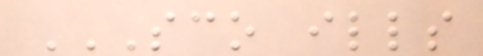SCO ILLS
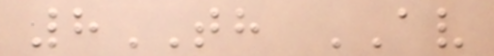8TH AV
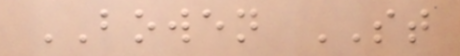BOWEN ST
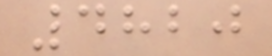4820
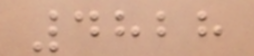4828
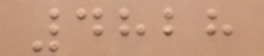4828
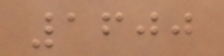1600
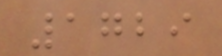1729
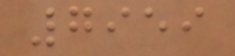7959
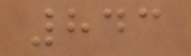843
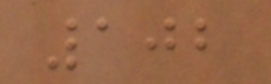102
